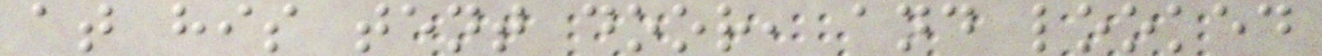at his tent door, and looked
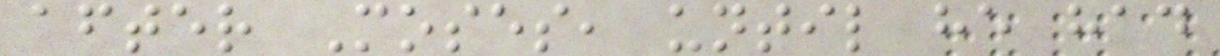after Moses, until he had
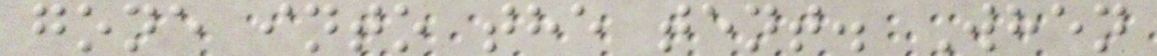gone into the tent. When
